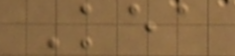Kea
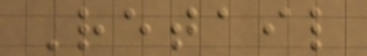Retail
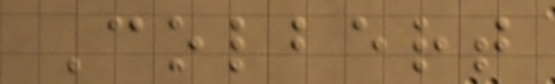Colbert
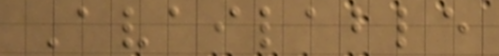Available
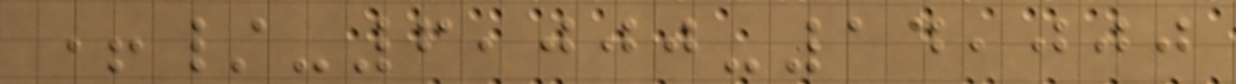+/-6,000-14,000
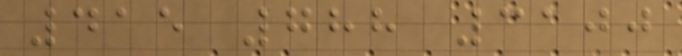415 788 3100
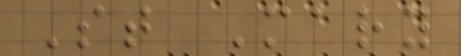St Mary
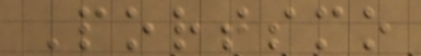Portsmo
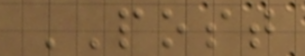POST
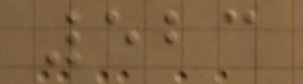523
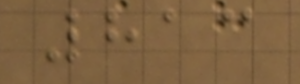813
